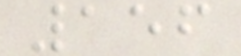156
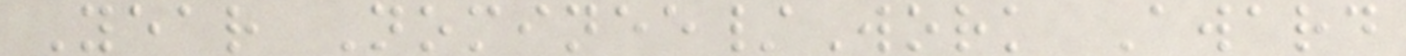Year Nominee/Work Award
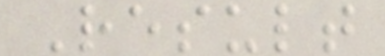Result
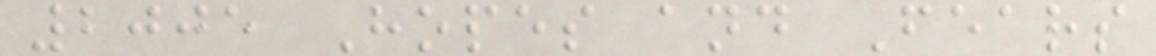2005 Hopes and Fears
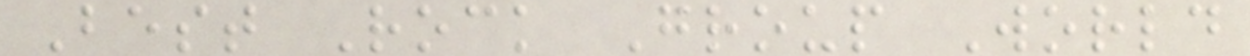Best Rock Group World
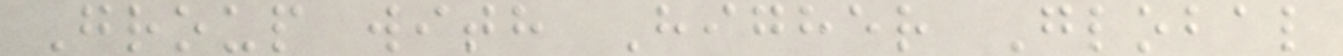Group with Higher Global
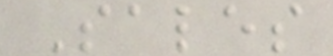Sales
